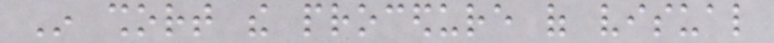In short the procedure of visual
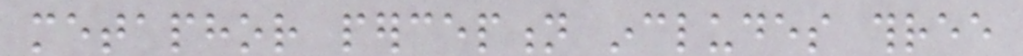metaphor perception includes three
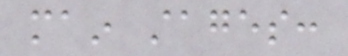main stages:
